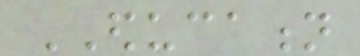EDUCATION
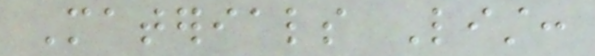Materials List:
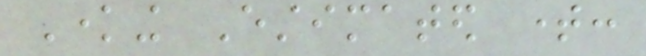Knowing Estimated time:
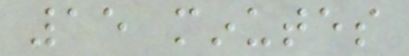15 minutes
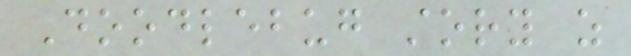Doodlebug story as
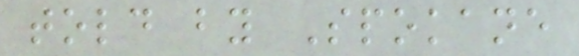told by Spokane
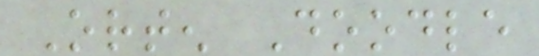Orten Doodle
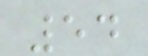54
